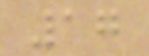17
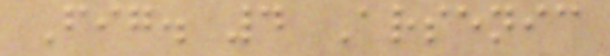Fig. 4 Arsenic
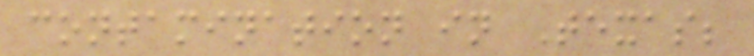contamination in Texas;
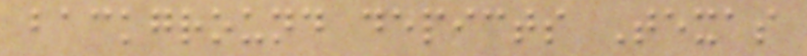background depicts Texas
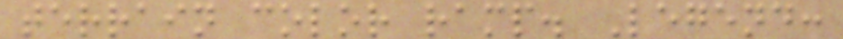terrain color ramp. Legend:
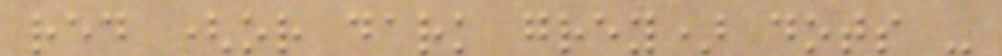red (or dark grey) dots -
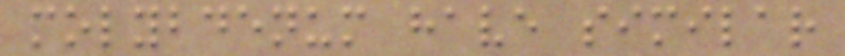molybdenum have similar
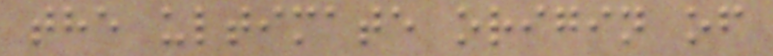the ultimate origin of
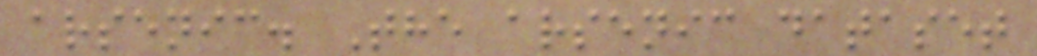arsenic. The arsenic dataset
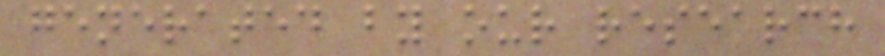generated by our research
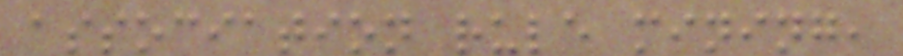association rule mining,
